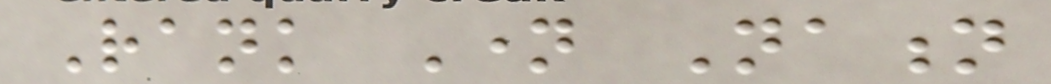Rank Name Nation
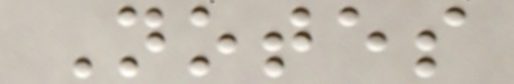Notes
